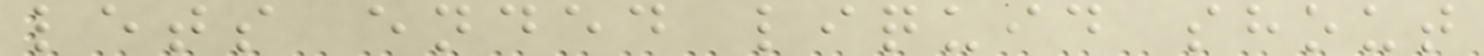lets ended liquid shout
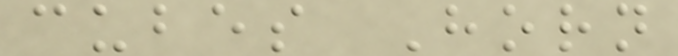cubes Horn
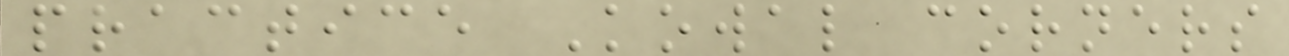practice Kowal corners
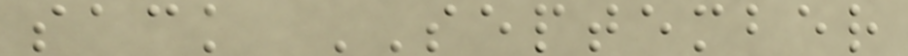sack SEPTEMBER
